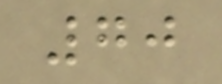70
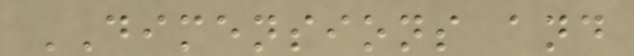DIMENSIONS and
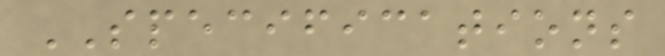SPECIFICATIONS
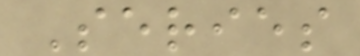Series
